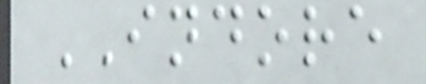INDORE
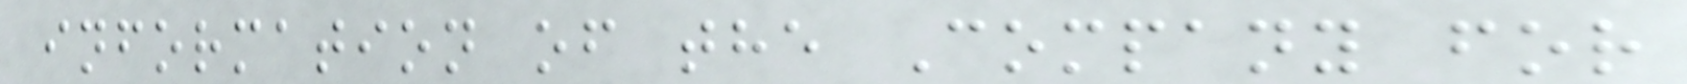information of the Company for
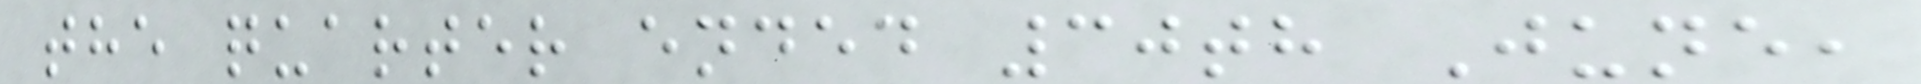the quarter ended 30th June,
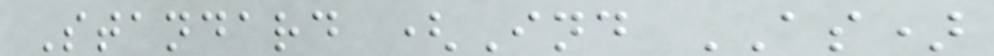Standard (Ind AS)
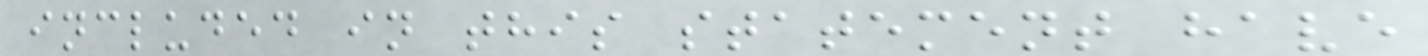included in this statement have
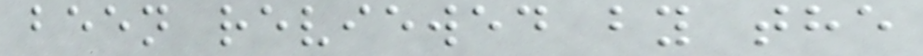been reviewed by the
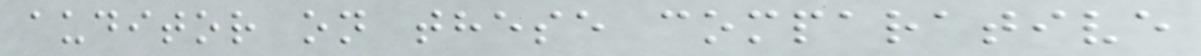auditor on these comparative
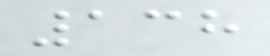138
